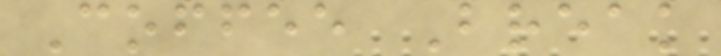Coffee Break
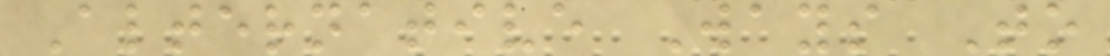Alternative Ways To
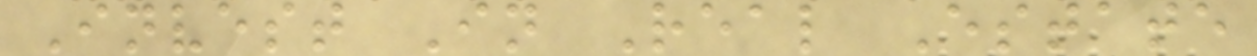Invest In Real Estate
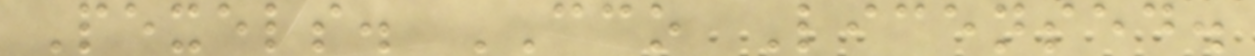Pexels. CCO Licensed.
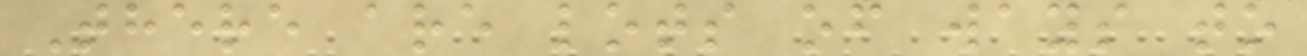There are lots of ways to
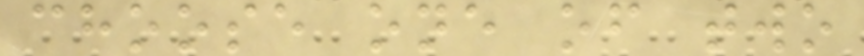choose one of two
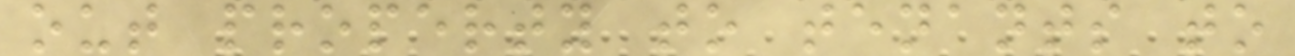out property to tenants to
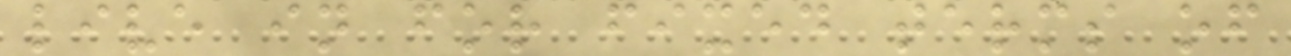live in for fixed terms of
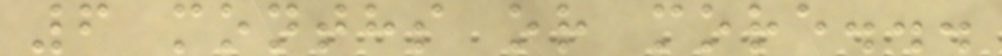6 months or more...
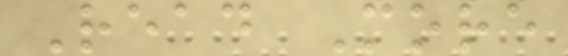Read More
